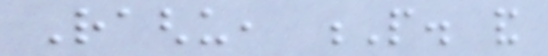Raghu, P. and
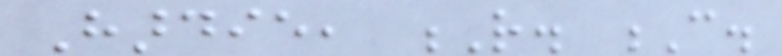Hardie, R. C.
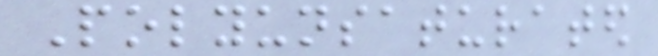Polyunsaturated
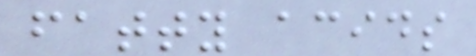fatty acids
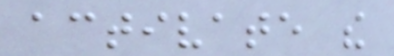activate the
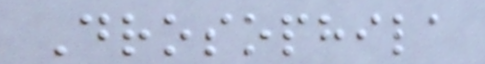Drosophila
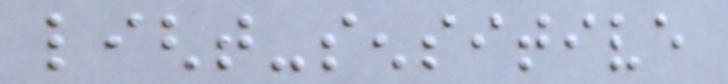light-sensitive
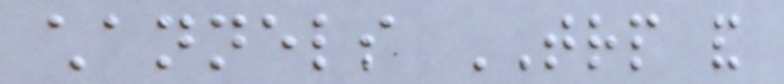channels TRP and
